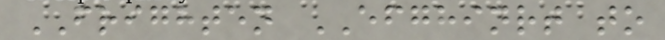FRIGHTEN EFGHINRT to
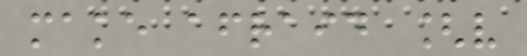make afraid [v
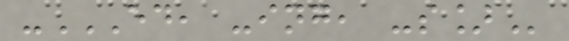-ED, -ING, -S]
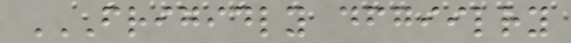FRIGIDLY DFGIILRY
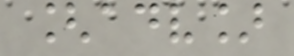[adv]
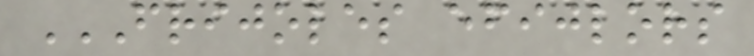FRIJOLES EFIJLORS
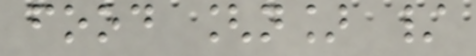food [n] /
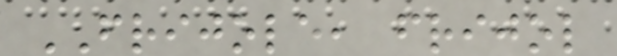FRIJOLE, frijol
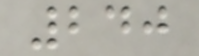240
